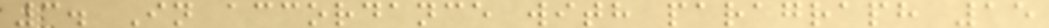3. In accordance with paragraph 15
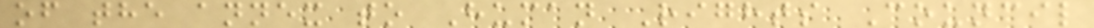of the annex to Human Rights Council
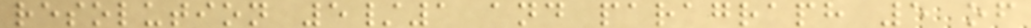resolution 5/1 and paragraph 5 of
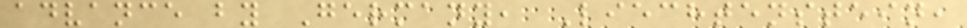advance by Germany, Liechtenstein,
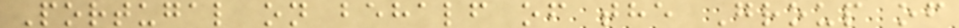Portugal on behalf of the Group of
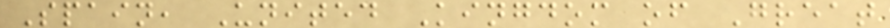Spain, United Kingdom of Great
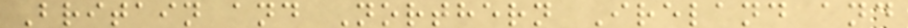Britain and Northern Ireland and
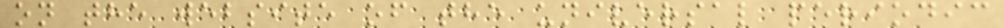on the website of the universal periodic
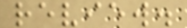review.
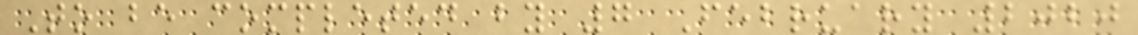To be completed by 7 February 2020
